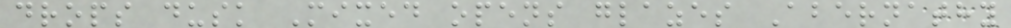drops dusk Mixed opens glazes Abernathy
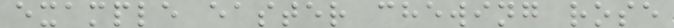example easter chewing rose
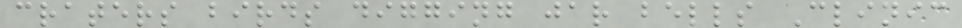craters birds digging jar bells Clinic
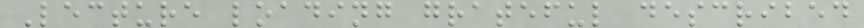Lecture loading grateful described
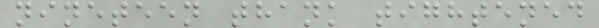nineteen thank tightened
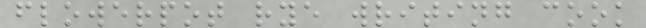flowerpot rye writing cook
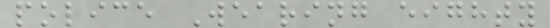police Wearing eighty
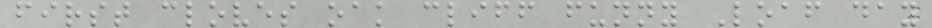first cloves oak cliff funny Loaf day
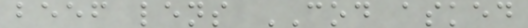beef lens COD asked
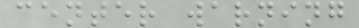center warning
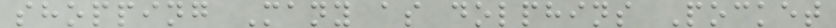shopping Many as dolphins Pocket
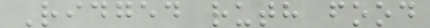Ridged ruth food
